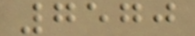7570
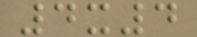4x4
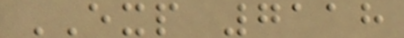EXP 7118
